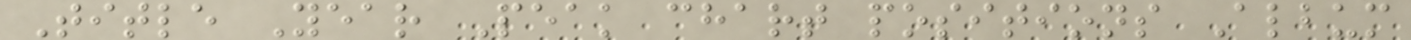Title Year Peak chart positions Album
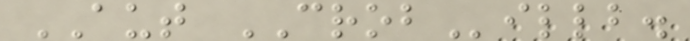AUT CROBillb.
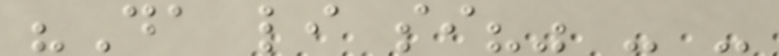"Da li si?" - -
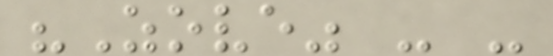"Zove" - -
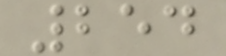254
